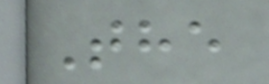The
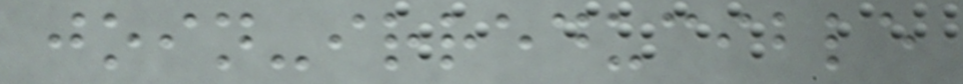join-irreducible
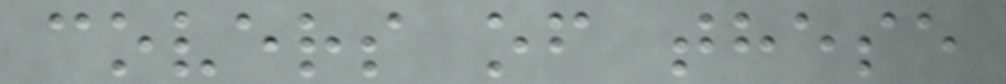covers of these
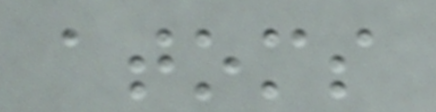atoms
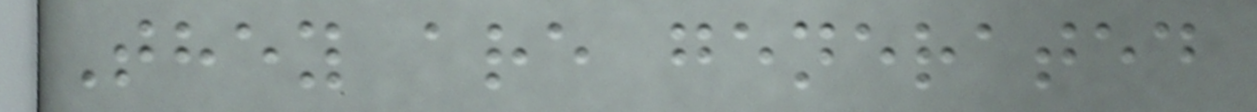They are generated
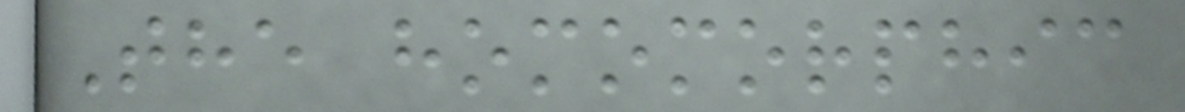The homomorphic
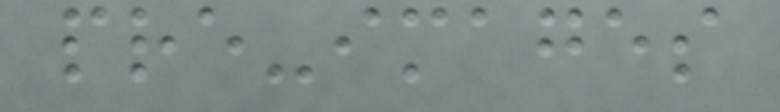pre-images
